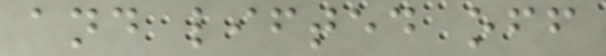and lifted off
